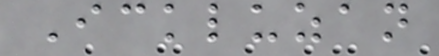Ickluzan
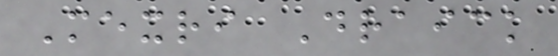Mexri Draick
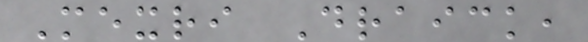Mexri Draick,
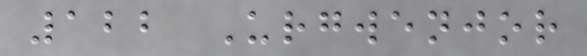122 Urgwenjor
